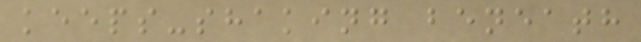keeps-shaking beneath
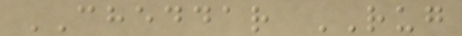CHEDDAR RUG
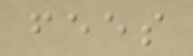fees
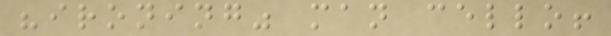"ironing" man cello!
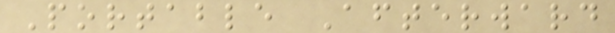Portable Afterward
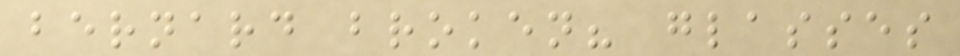bernard broken? glasses
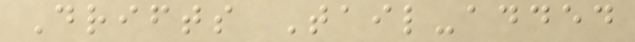Drifts Tail-added
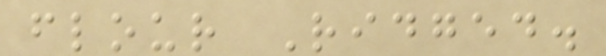flour Ridged.
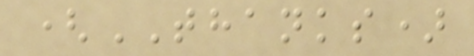(THANKS)
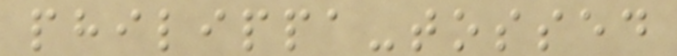philippa-tossed
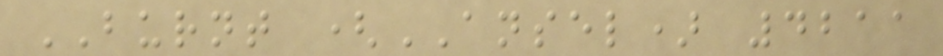BURNT (ANSEL) 4211
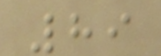89
